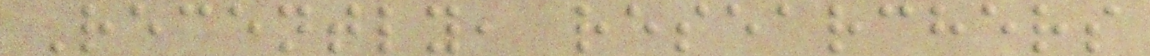Recently, researchers
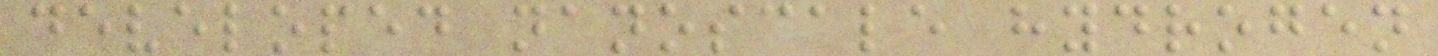developed nanoscale hydrogen
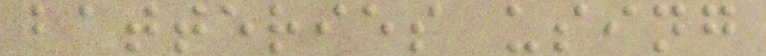batteries using
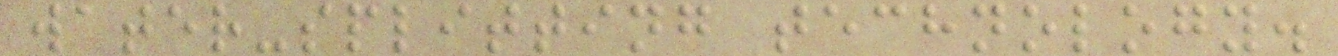water-splitting technology.
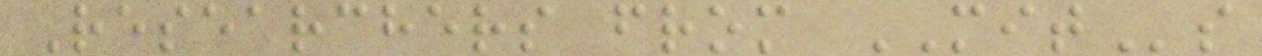Researchers from MITs
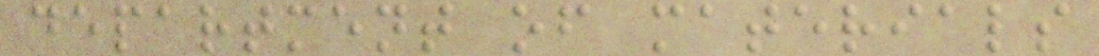department of materials
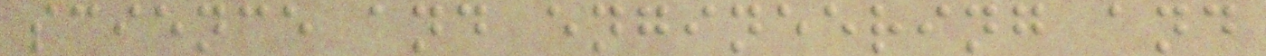science and engineering and
